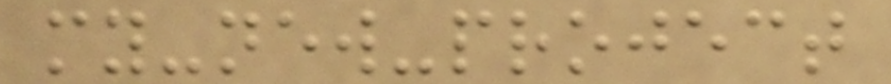my-new-project
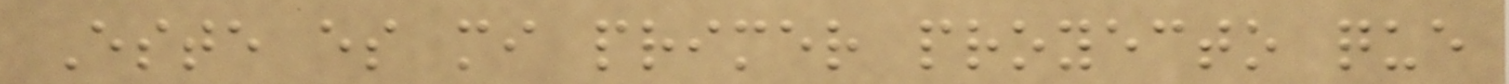Este es mi primer proyecto que
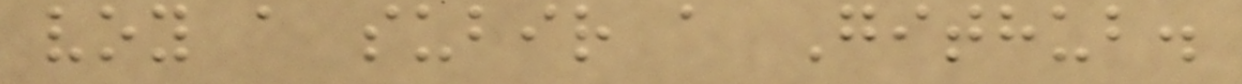voy a subir a Github.
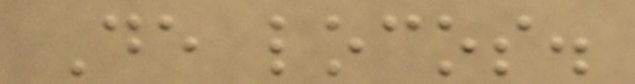De locos.
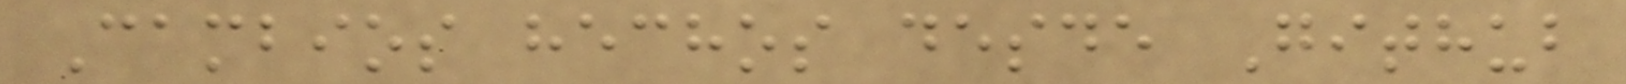Cambios hechos desde Github
